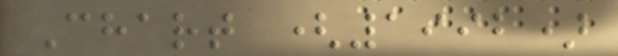Chart (1992)
